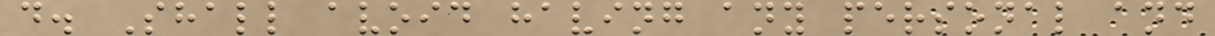d. Shall avoid having any personal and
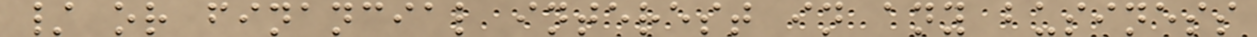/ or financial interest in any business
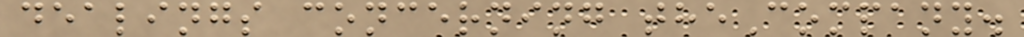dealings concerning theCompany.
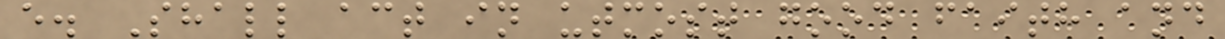e. Shall act in utmost good faith and
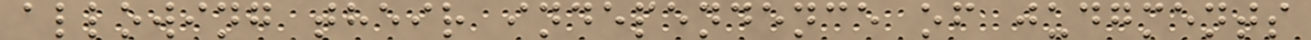allowing their independence of judgments
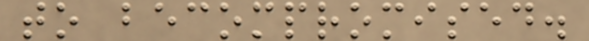to becompromised.
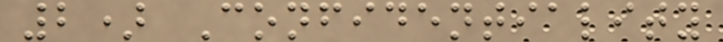2) Confidentiality
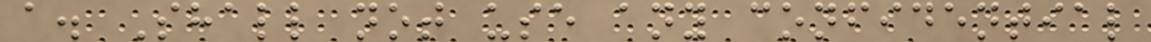a. Shall not use any confidential
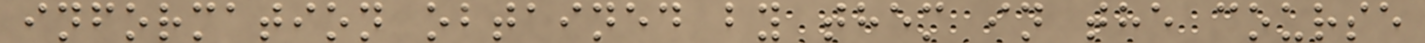information obtained by them in the course
